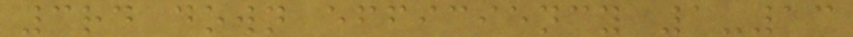3rd down efficiency 1-13
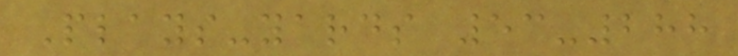Plays-yards 53-288
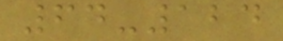64-124
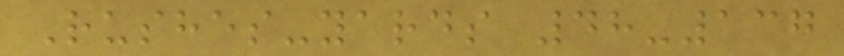Rushes-yards 48-137
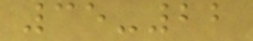35-22
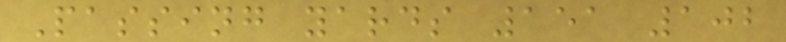Passing yards 151 102
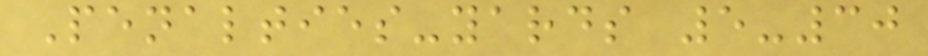Penalties-yards 5-30
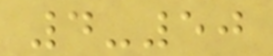4-50
